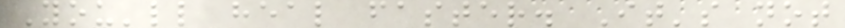You'll heal faster. It's not
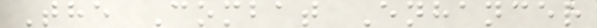The Combat Enhancer
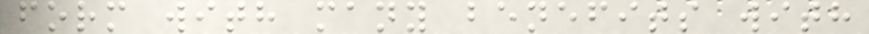form with many benefits with
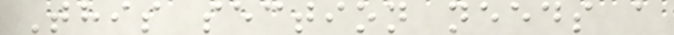This section needs a
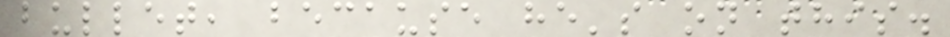bullet, because he's on this.
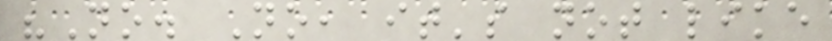"No. No, it's not like
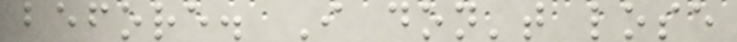before. I don't lose
